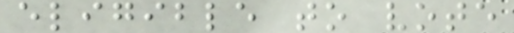eligible to vote
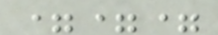===
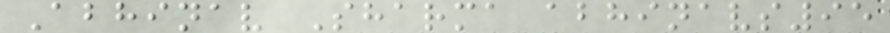Abhinav Sharma abhinavs95
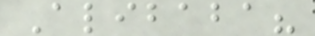Alibaba?
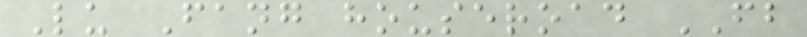Lu Fang houseroad FB
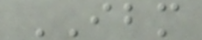IBM
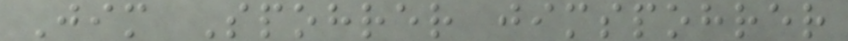Jim Spohrer jimspohrer
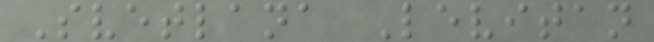Svetlana Levitan
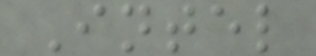Intel
